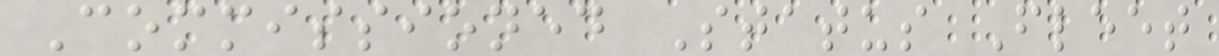Commissioned Status Fleet
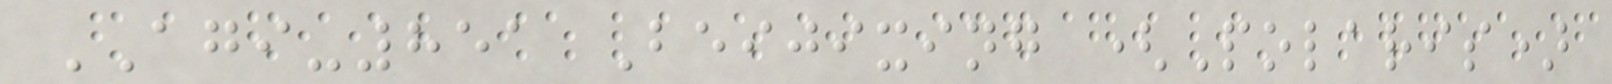AGI-851 Beijixing (Polaris)
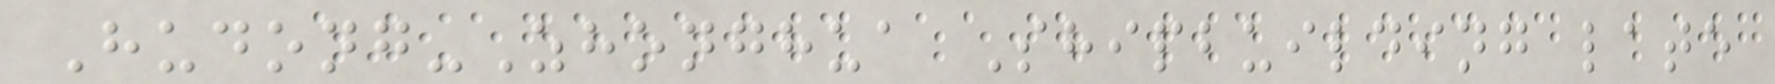Hudong-Zhonghua Shipbuilding late
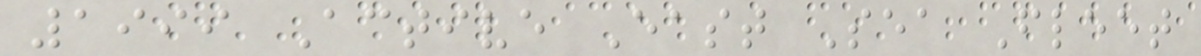1999 Active East Sea Fleet
